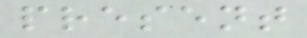present
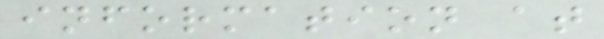information at
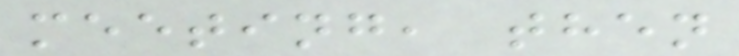meeting, then
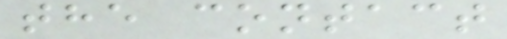the contact
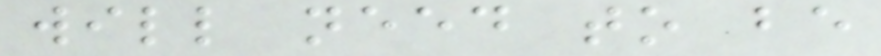will need to be
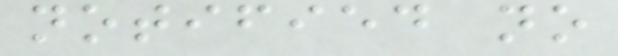notified no
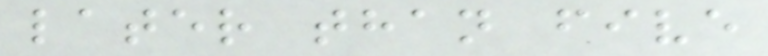later than five
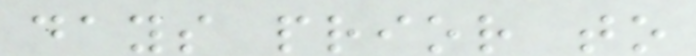days prior to
